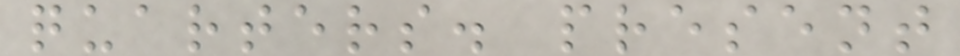quarters. present
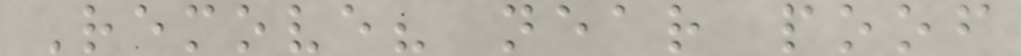Remove? near poof
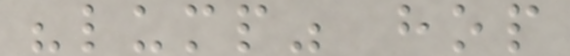"lump" hop
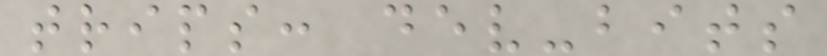trips: dev-bits
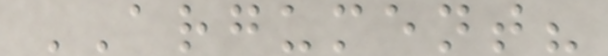ARGUMENT?
